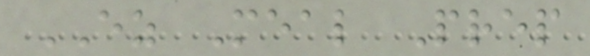EZ Meal Prep
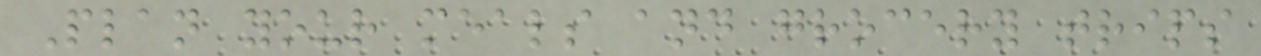Plan your meals and grocery trips
